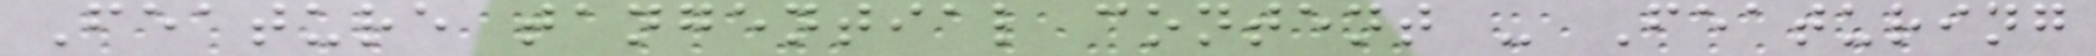Feature tangential content - Featuring
